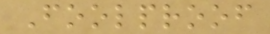Foolproof
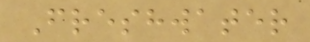Freshwater
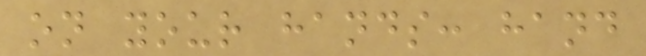on your hands: hand
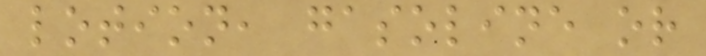lotion, gasoline or
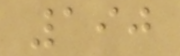190
